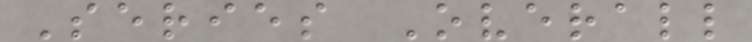Series Overall
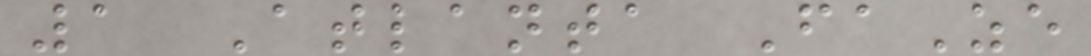1 Atlanta FaZe
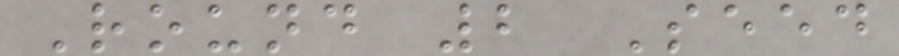Round 2 Seed
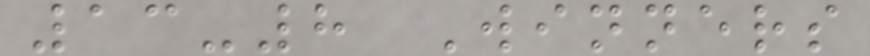13-8 Winners
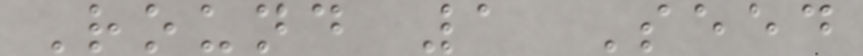Round 1 Seed
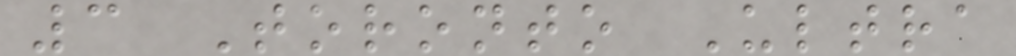3 Toronto Ultra
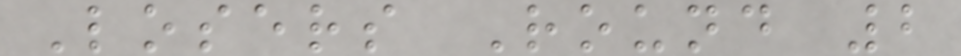Losers Round 2
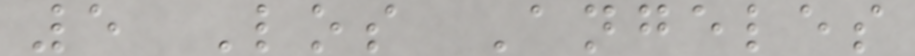5 Los Angeles
